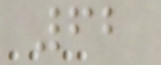62
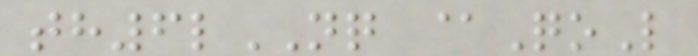th6lNQ @QoL
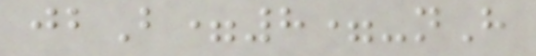jbB=8=-nH
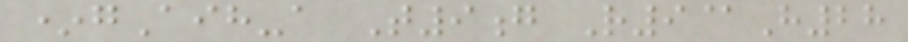*gAih-a T9g R9@H28
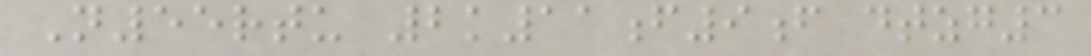N55rtu 2k11f9f dtzg3
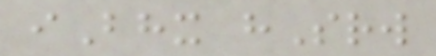iBhx hSrw
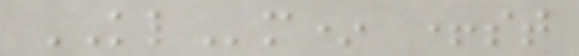KLm* +st
